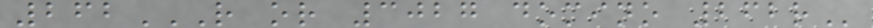262R OR 3027 DOMINO 262R
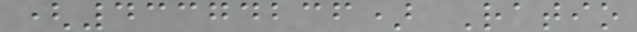(43374236) Ratio
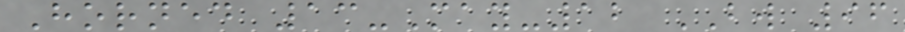Horned 13-May-12 BW 96
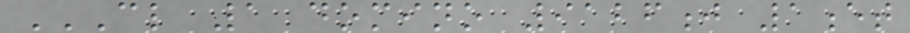CL 1 DOMINO 9126J 1ET
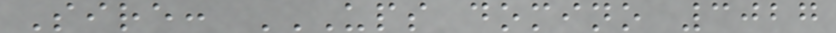Sire: UPS DOMINO 3027
